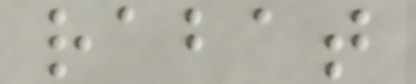rabat
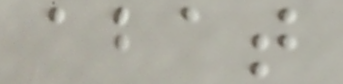abat
